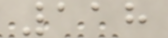118
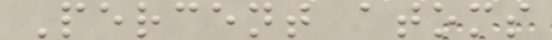Percent atoms
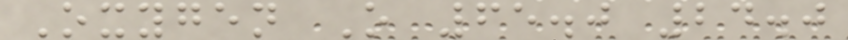Oxygen O 65.0 24.0
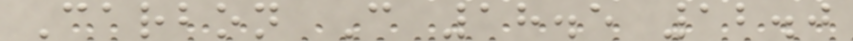Carbon C 18.5 12.0
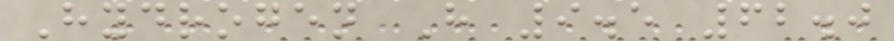Hydrogen H 9.5 62.0
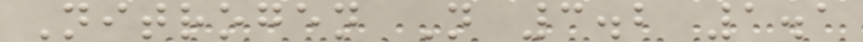Nitrogen N 3.2 1.1
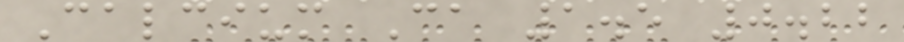Calcium Ca 1.5 0.22
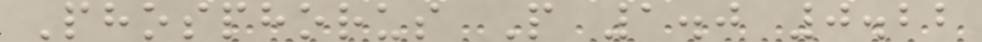Phosphorus P 1.0 0.22
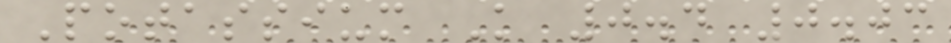Potassium K 0.4 0.03
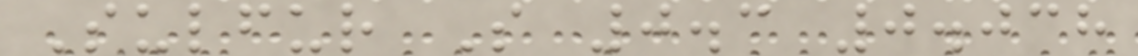Sulfur S 0.3 0.038
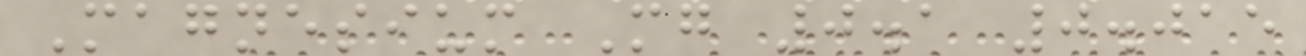Magnesium Mg 0.1 0.015
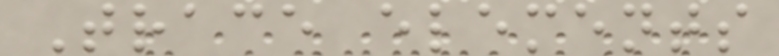Trace elements
